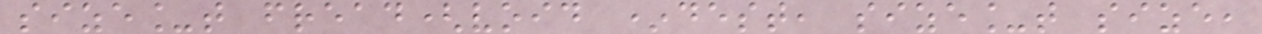size_t fread(void *dest, size_t size,
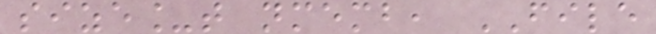size_t nmemb, FILE
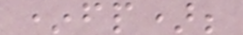*fp);
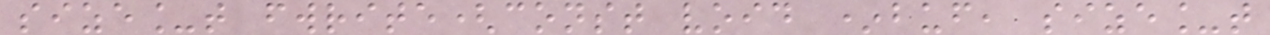size_t fwrite(const void *buf, size_t
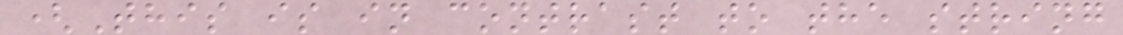(This is in contrast to the string
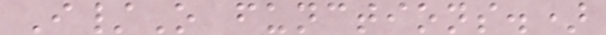I/O functions.)
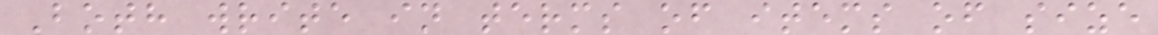Both write in terms of items of size
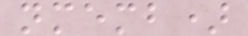nmemb)
